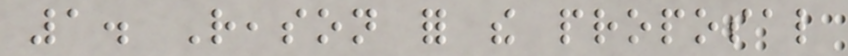1. Reason for the proposal
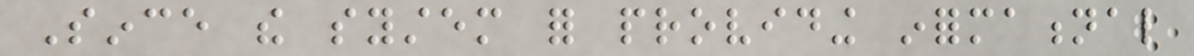Since the system for providing informational
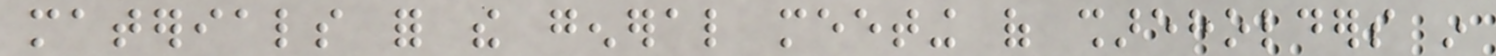materials for the general meeting of shareholders in
